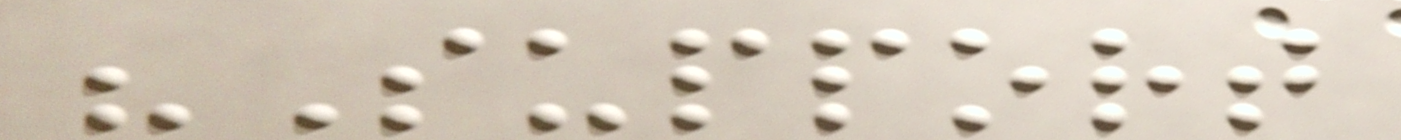"Support
